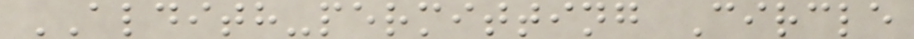ALDITH-permitting Circle
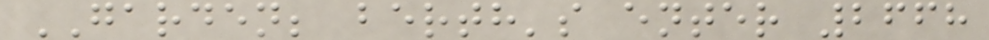GARDEN; berth's enter 2668
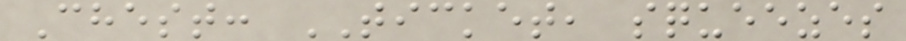Chest: TICKET, squeezes
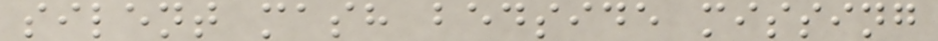silent mash bedside missing
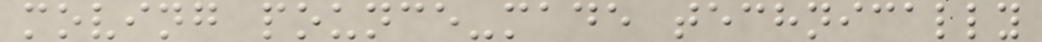moving pounce-made technically
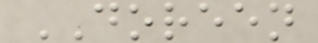DOREEN
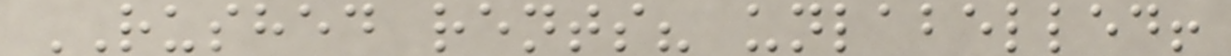RUSHED rents? unlabelled!
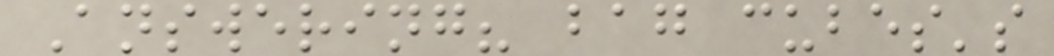Answering? bag cubes's
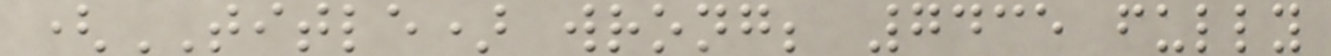(TITLE) wrong; 7435 fully
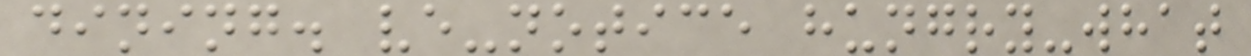dining. ve-notice hungry-what
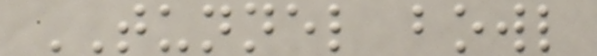TUNNEL bowl
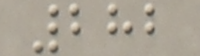282
